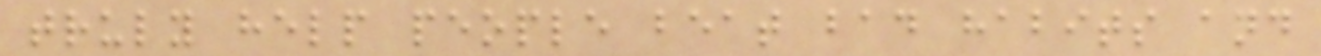truly help people beat bad habits and
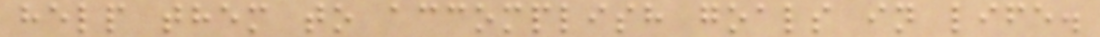help them to accomplish goals in life.
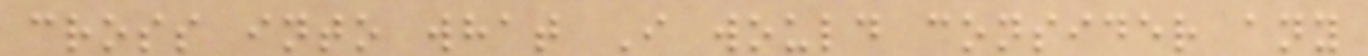cross into what I would consider any
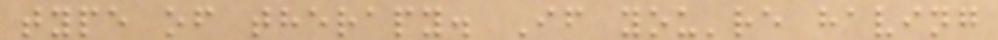type of therapy. If you're having
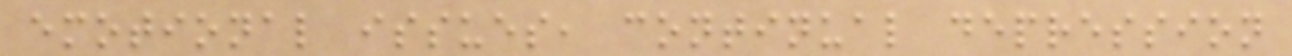emotional issues, continual depression
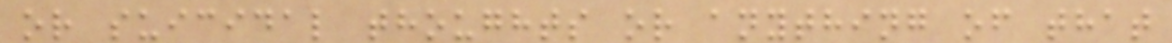or suicidal thoughts or anything of that
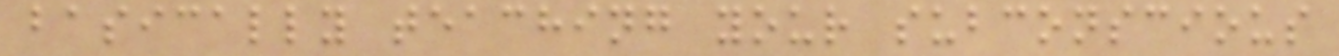basically teaching your subconscious
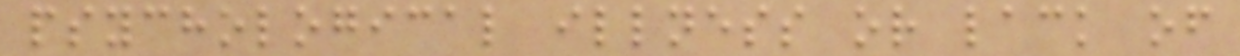psychological illness or lack of
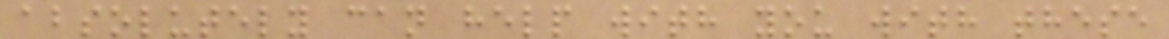absolutely can help with you with these
